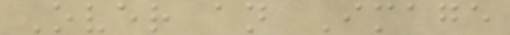Over an Image
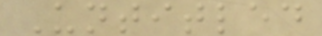Untitled
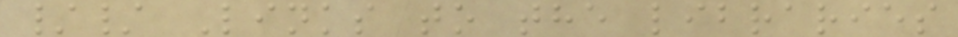// Links to the libraries
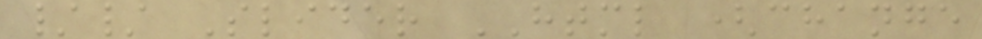// Slider HTML (change
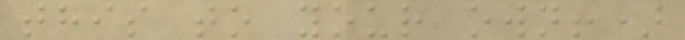this to your own!)
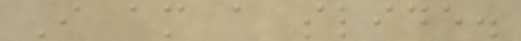I am a slide.
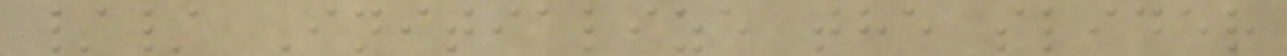// Initialize the slider
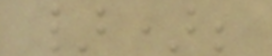});
